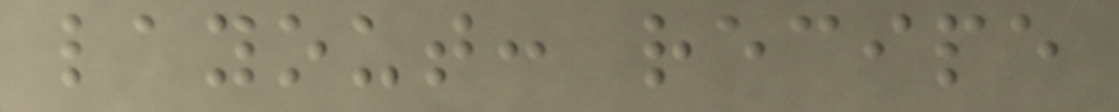layout: recipe
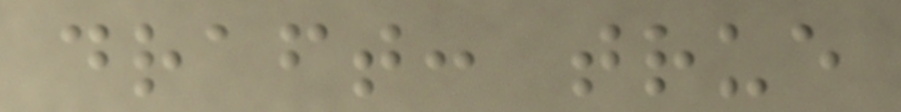draft: true
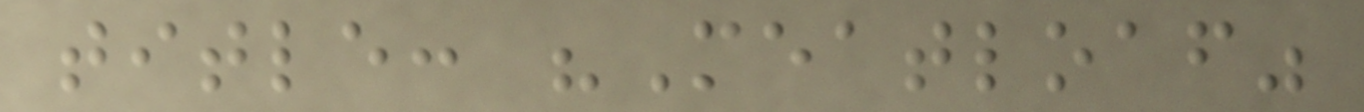title: "Meatloaf"
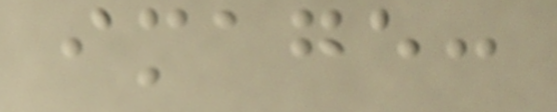image:
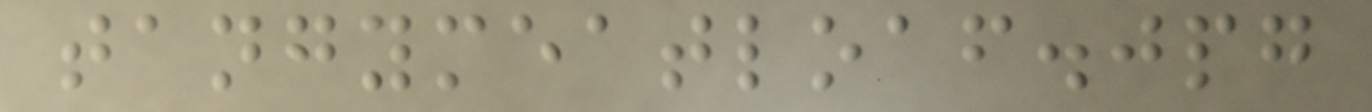tangymeatloaf.jpg
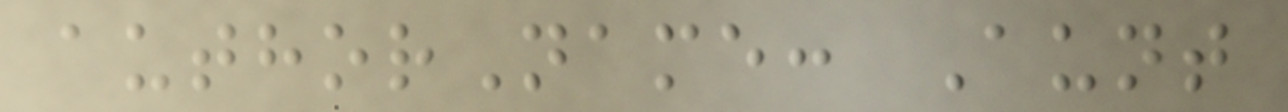authorName: Aunt
